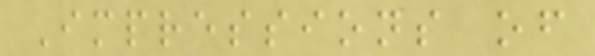Impressions of
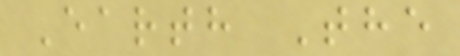Earth The
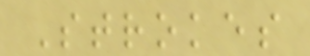Strokes
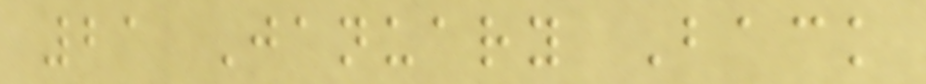21 January Back
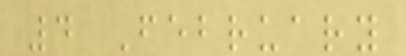4 February
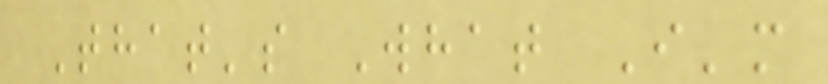That's What I'm
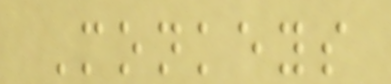Monkeys
